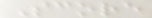Score
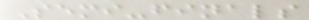Semi-finals
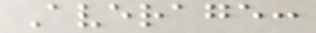Average:
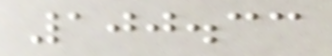100.33
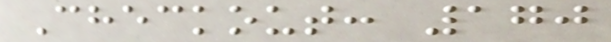Checkout: 170
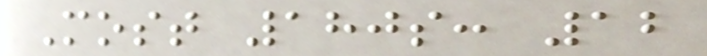Most 180s: 12
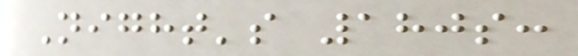Night's 180s:
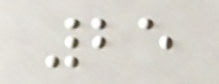25
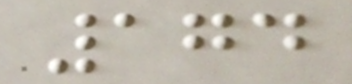174
